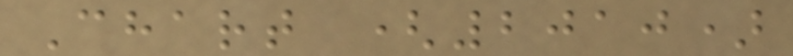Chart (2010)
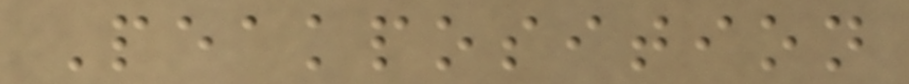Peakposition
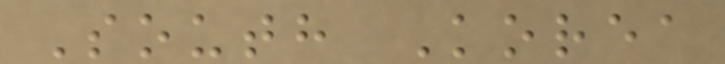South Korea
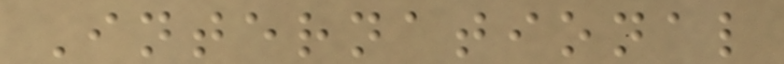International
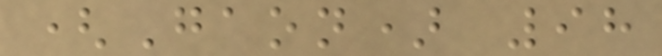(Gaon) 98
